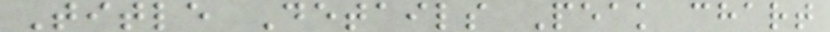Title Details Peak chart
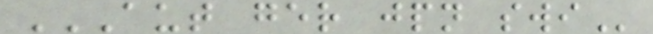AUT GER JPN SWI
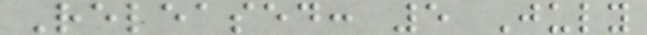Released: 5 July
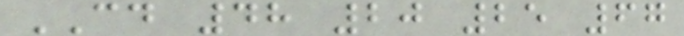CD 48 20 25 67
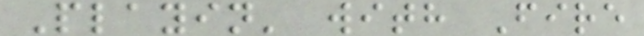Playin' with Fire
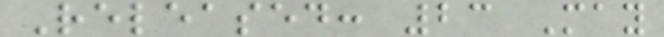Released: 23 May
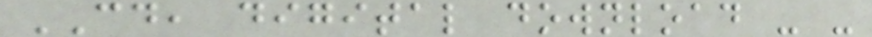CD, digital download - -
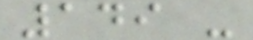149 -
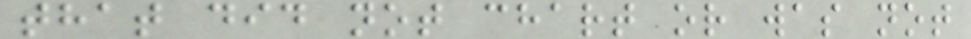that did not chart or was not
